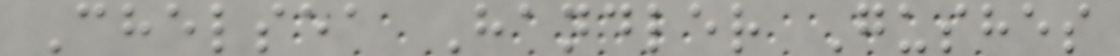Chelsea Handler Gushes
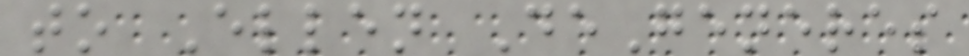to Ellen DeGeneres
